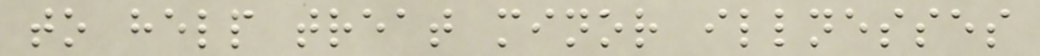to help treat minor illnesses
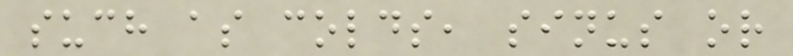such as colds, sinus or
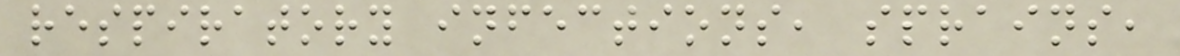respiratory infections, sprains,
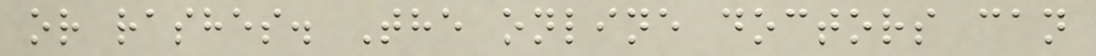or rashes. The online doctors can
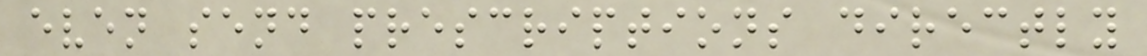even send prescriptions directly
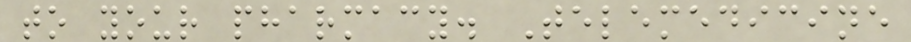to your pharmacy. Telemedicine
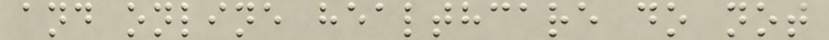and online healthcare do not
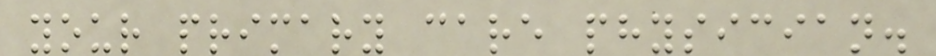your primary care physician.
